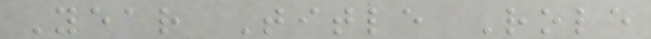Year Title Role
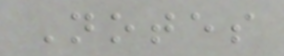Notes
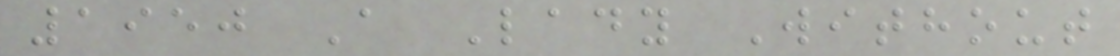1950 A Lady Without
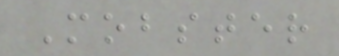Mobster
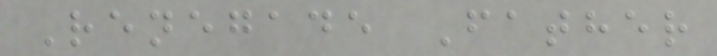Renegade Father
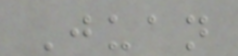Juan
